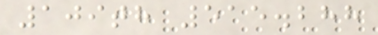109th 515.288
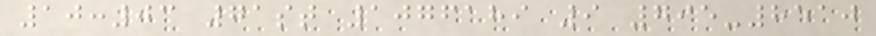10:03 71st 1076189 9 795-8510
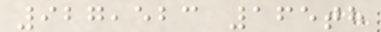927,523 165th
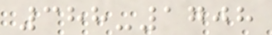388-1708
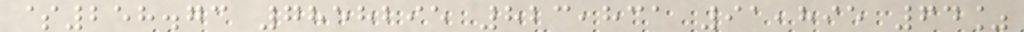$258.73 7858295 823,831 91,895 64%
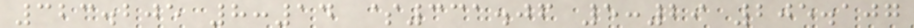323.205 8:14 $331.06 5:29 205.107
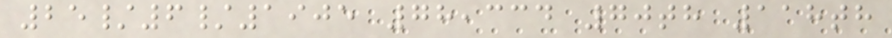25/6/1905 78,334 70th 118th
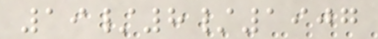19/8/1907
